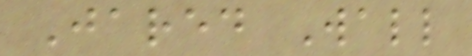Jared Wall
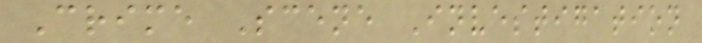Crime Scene Investigation
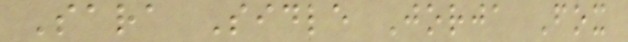Sara Sidle Jorja Fox
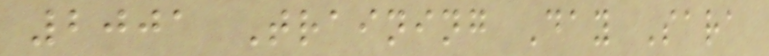2001 Training Day Sara
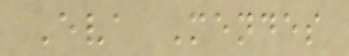Eva Mendes
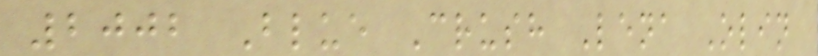2002 Blue Crush Lena Olin
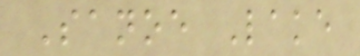Sanoe Lake
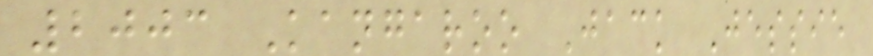2003 Kangaroo Jack Jessie
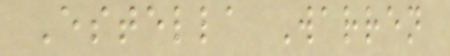Estella Warren
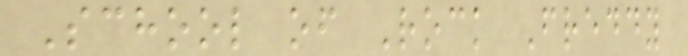School of Rock Freddy
